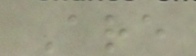Are
